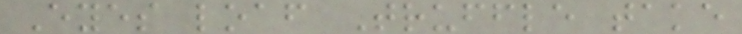Eyes loaf Truffle take
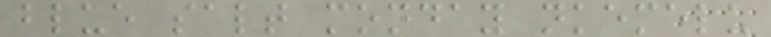blue salt monday nkemelu
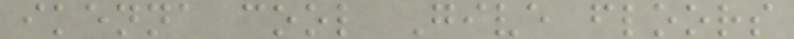ikenna cool Give floors
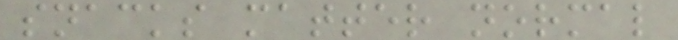snacks matter normal
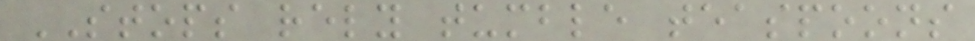STOPS rely tumble teaspoons
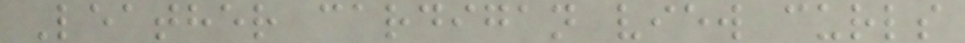Leather cardigan view curls
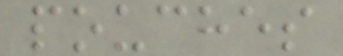pouches
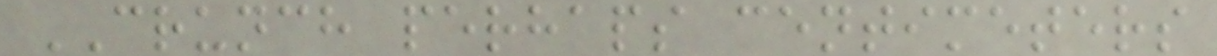CRUNCH perhaps centimeters
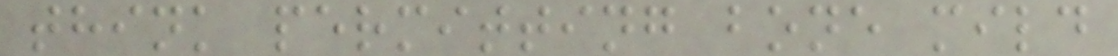think permitting bone mild
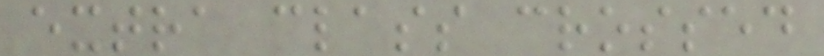extra class crossed
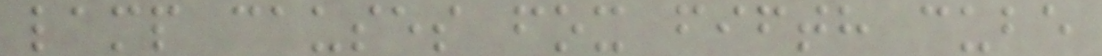lamp causes fox fifth cube
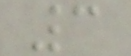3
